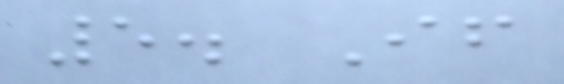5. If
